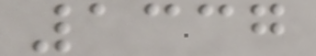1337
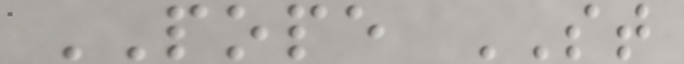POPE ST
